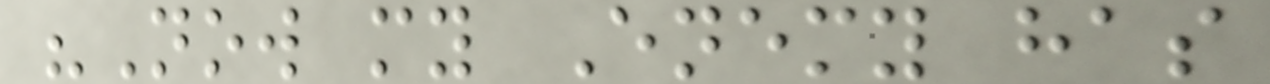"Now my Enemy has
